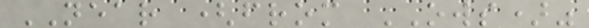NEAR (from OWS)"
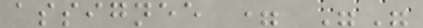assignee = ""
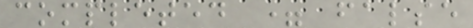completed = false
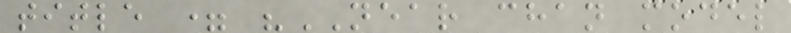title = "NEAR chan model
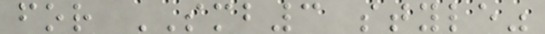for SMB3 style"
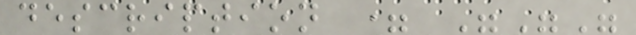description = """
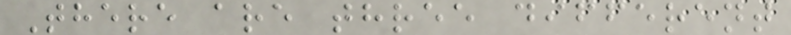There are three different
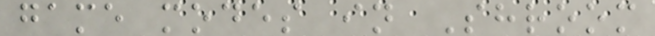game modes in Shroom
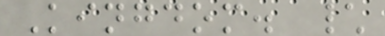Kingdom. \
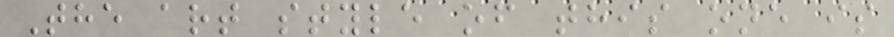The art style of this one is
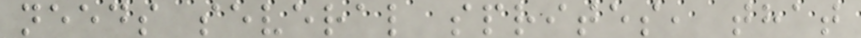needs several sprites, that
